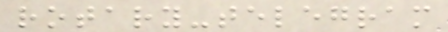rotary-telegram
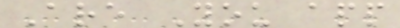Are You app
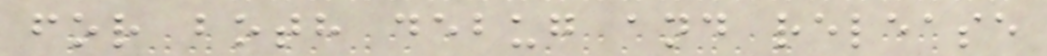for both debug and release
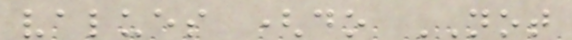values (do NOT
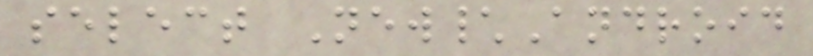select New\Android
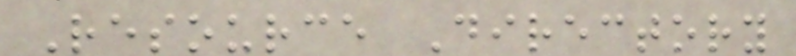Resource Directory
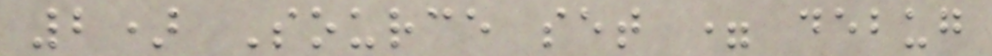2) Source set = debug
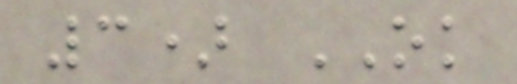3) OK
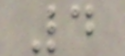4
